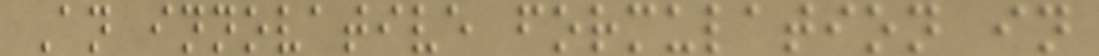An innovative formulation in
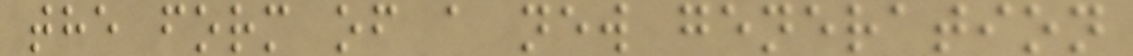the form of a new generation
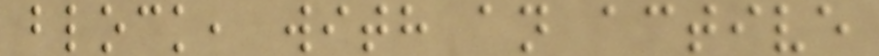block, with an active
